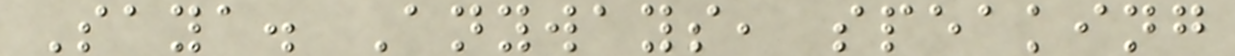Saya. Anyways, speaking
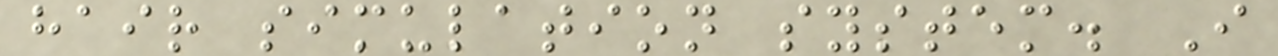hair simulation system. I
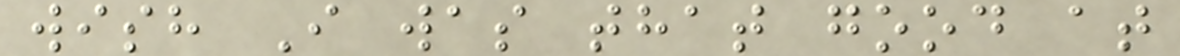wish I was that good at
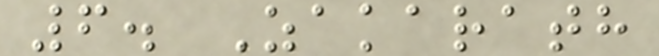6. Zakarath
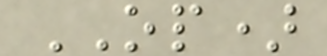OP)
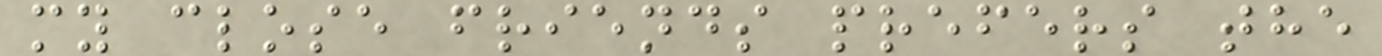my close friends prefers the
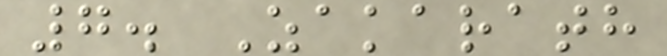7. Zakarath
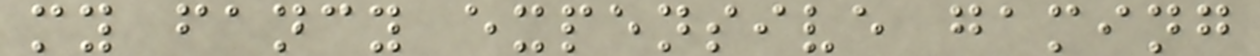my fancy expensive gaming
